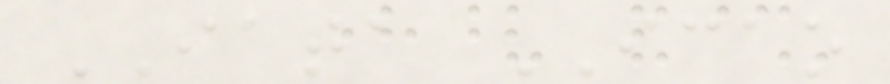IATA ICAO
